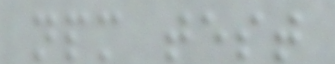npm test
